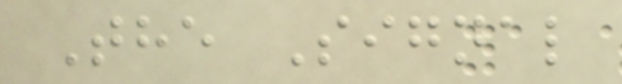The Signal
